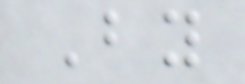By
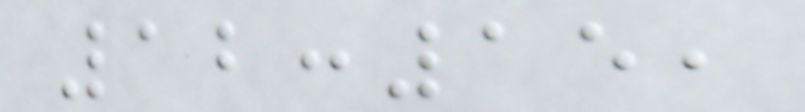12:15,
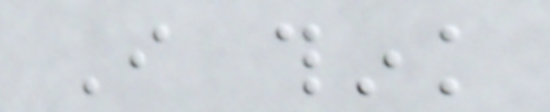I think
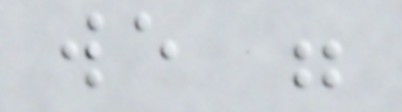we were
